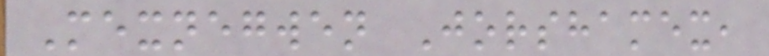Mexnegwen Jorshamex,
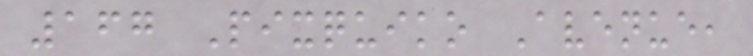167 Pixquiko Avenue,
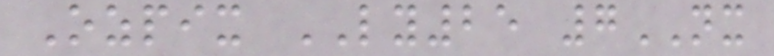Ozpix LY25 7NX
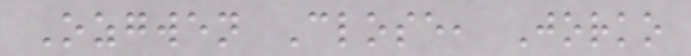Ozgwen Close, Jorko
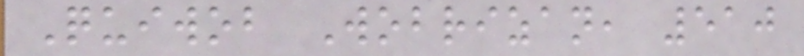Quiwob Wobrizan, 510
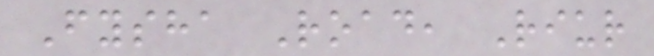Fysha Road, Riur
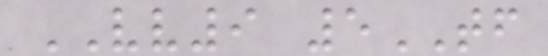VV9 5TF
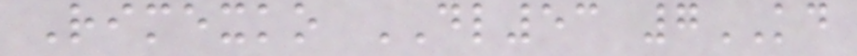Rimexko DL53 7KD
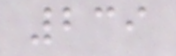239
